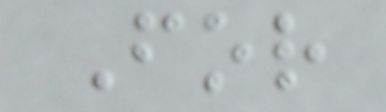For
